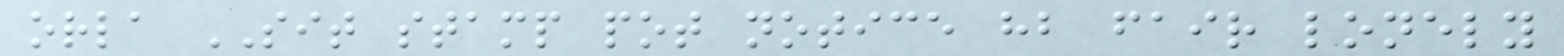orla SIT stamp pot notice hb fair lonely
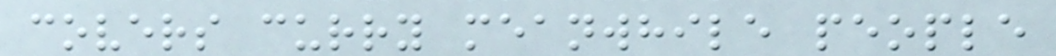covers curry meanwhile people
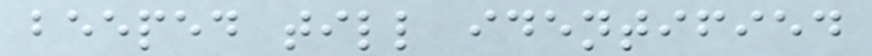beeped till identified
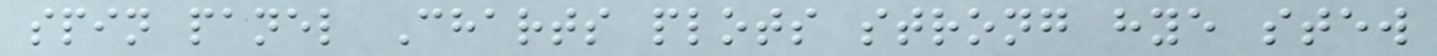spin panel Charts plots strong hye stew
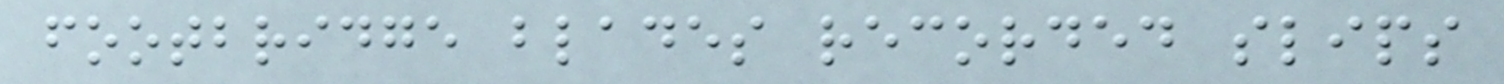footbridge blades recorded slips
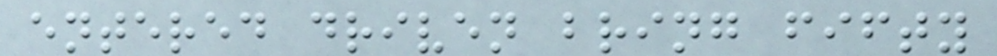entered driven bring fifty
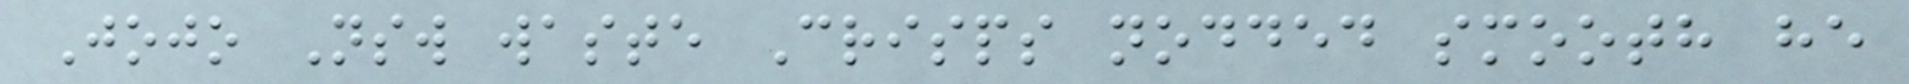Jojo Nsw waste Crisps nodded smooth he
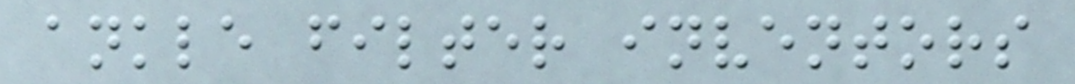ankle filter inventors
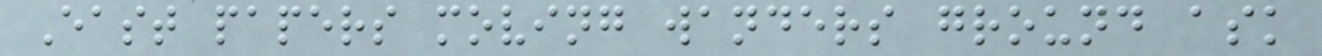East papers moving wanders ground ask
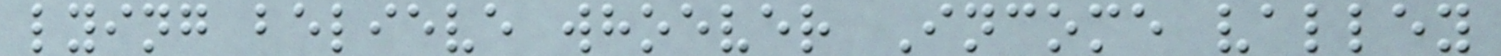lying believe whoever Income valley
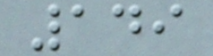149
